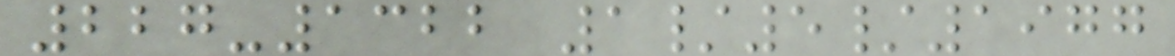227-1322 1/5/1977
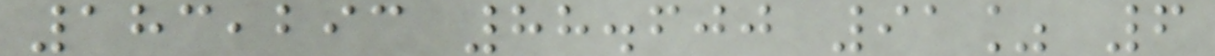183,293 88.600 91% 6
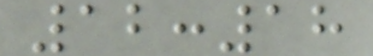12:18
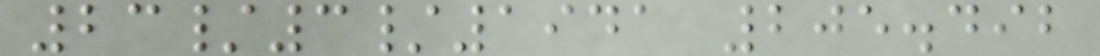23/3/1941 205.492
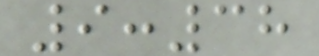9:38
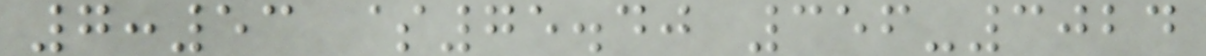7:53 $75.40 356-3024
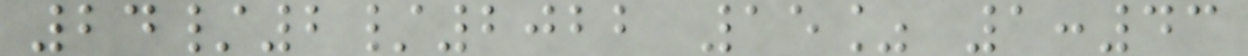24/2/2022 15% 1:43
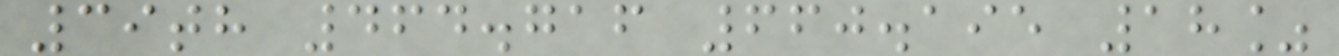39th 464.716 660.195 18%
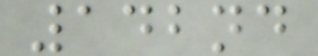142nd
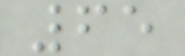65
